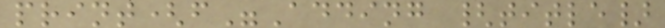print(f"Adding {title}
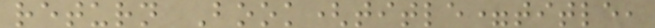return Book(title=title,
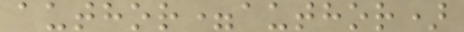author=author)
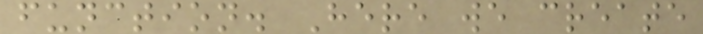function. Here we create
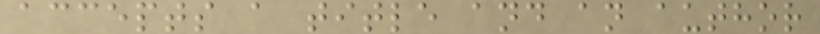accepts a title and an author
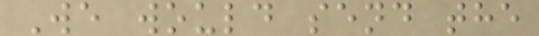We would send the
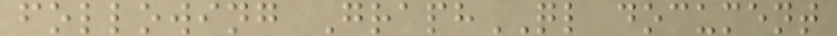following GraphQL document
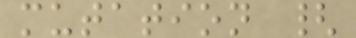mutation {
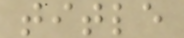title
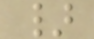}
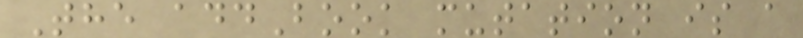The addBook mutation is a
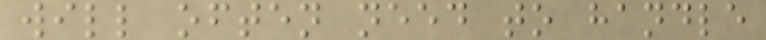will often need to handle
